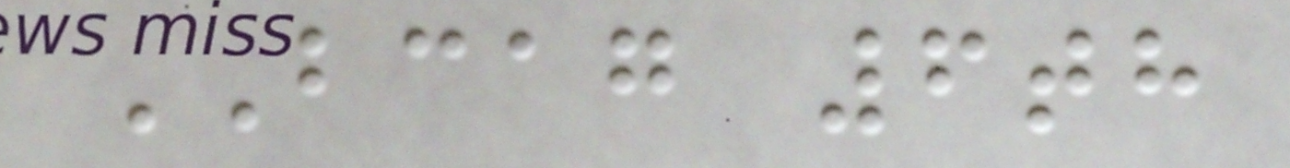BCAG 6th
